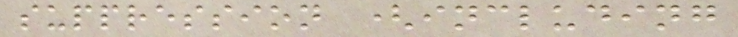suppression (including
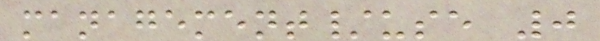management/use 0
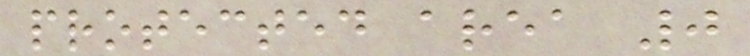protected area 0
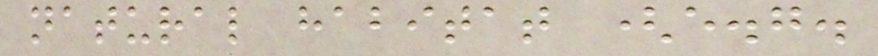natural habitat (e.g.
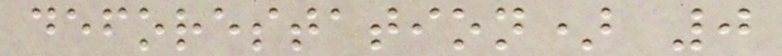deforestation) 0
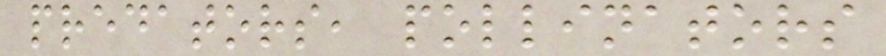predators, pollinators
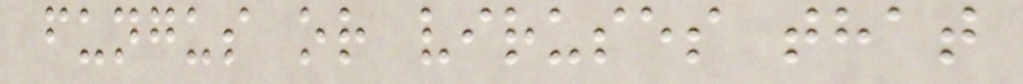fungus or viruses that
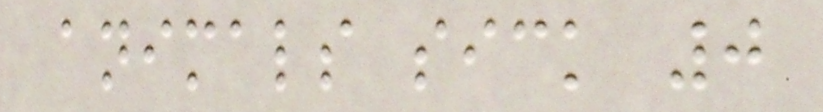animals sick 0
